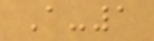A-1
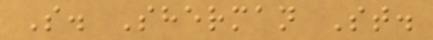S. Sherman St.
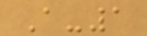A-1
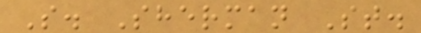S. Sherman St.
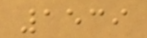1539
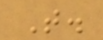T.
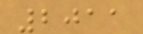2011
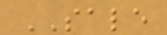SALE
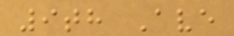9th Ave
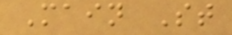Main St
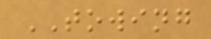TOWING
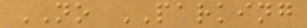NO PARKING
